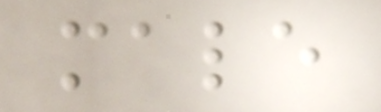male
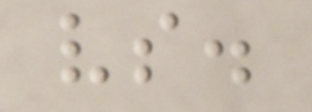vs.
